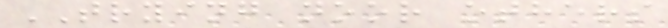TRYING noor others
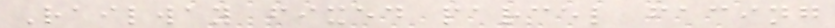Railway fixed parcel facing
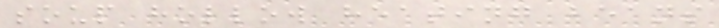soup hollow heating beans
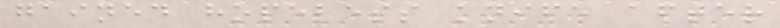gained hopeless knife after
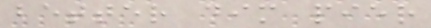better dim pier
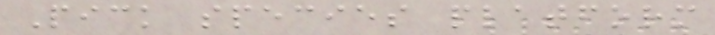Pick species platform
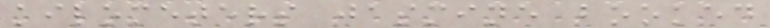kilometers jasmine booked
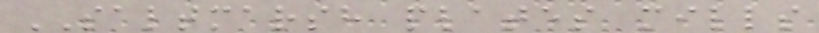SALTMARSH plates mills
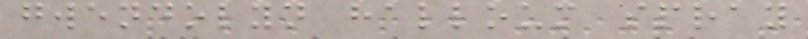gwendolyn halloum spray
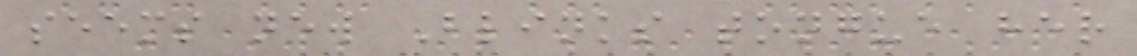seems new Blinks tongue her
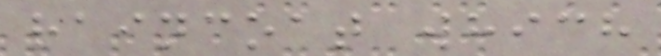raincoat which
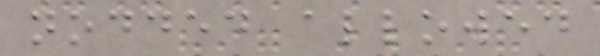nodded allowed
